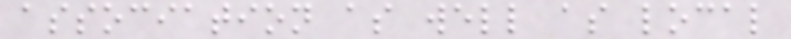association as well as local
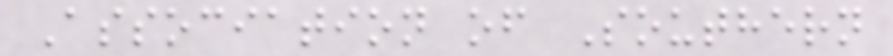Association of Southern
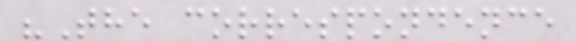"The correspondence
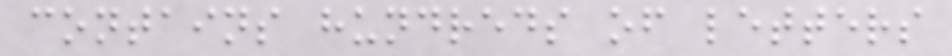contains hundreds of letters
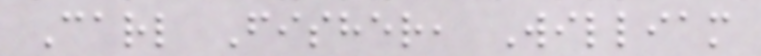Carl Fisher, William
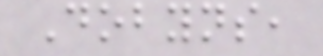Dobyns,
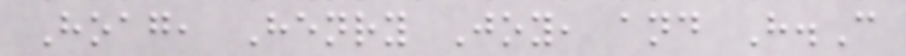Hoag, Henry Joy, and H.C
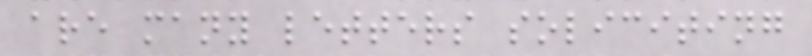are many letters soliciting
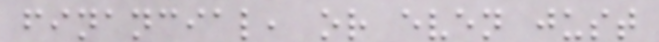financial, or even just
